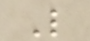L
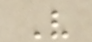V
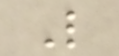L
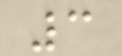3
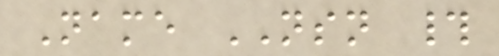Name NSN #
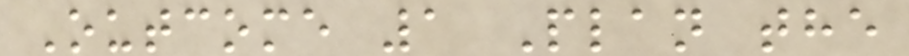Outcome 1 Plan the
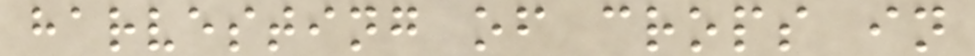harvesting of crops in
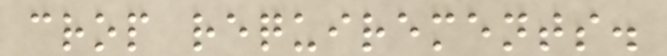crop requirements.
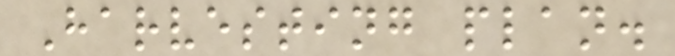Harvesting plan.
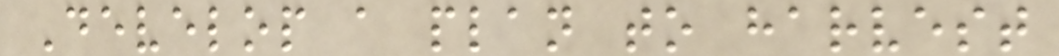Develop a plan to harvest
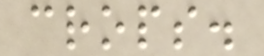crops.
